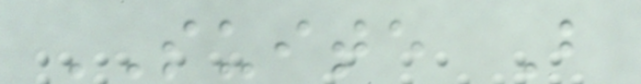SUITE B
